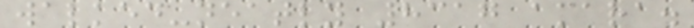walked-neatly 8317 amara.
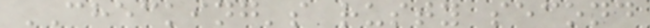CHECKING's rusty second
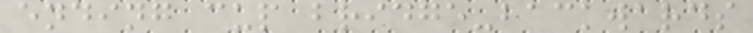ending cup bridge-backwards
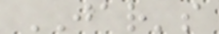JAR's
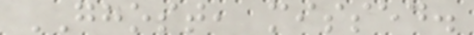GHOST, missed.
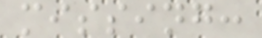missing:
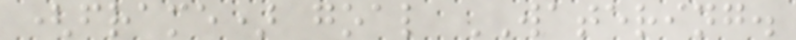(frame) goal WATERING.
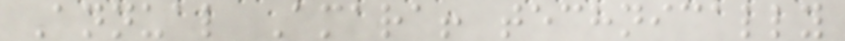Annual Amara! technically
